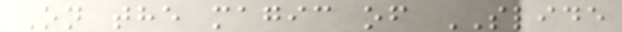On the magic of SLIDE
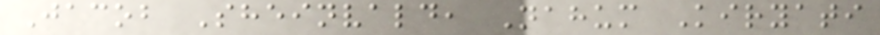Jacob Sheinvald, Nahum Kiryati
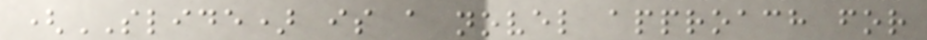(SLIDE) is a novel approach for
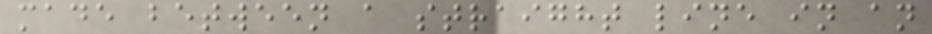made between a straight line in an
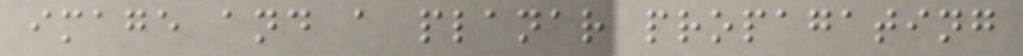image and a planar propagating
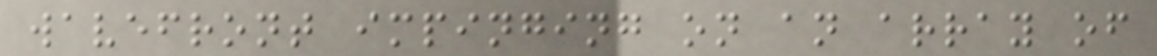wavefront impinging on an array of
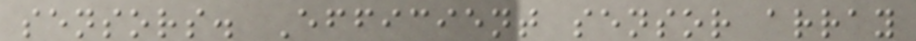sensors. Efficient sensor array
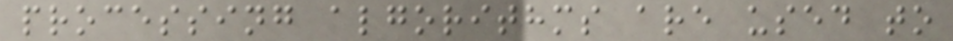processing algorithms are used to
